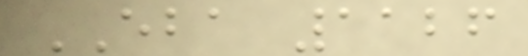EBA 1126
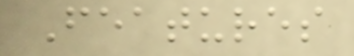Features
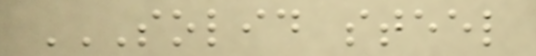SOLID STEEL
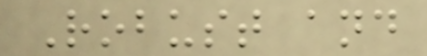Robust and
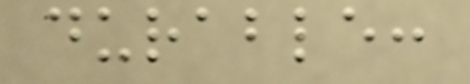durable:
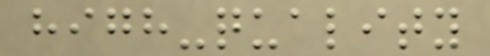high-quality
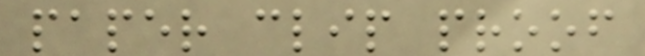paper clip proof
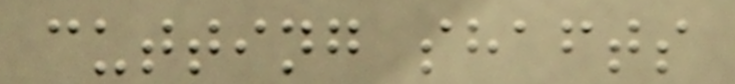cutting shafts
